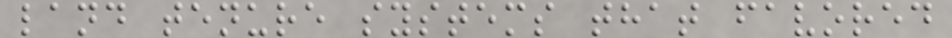land tenure systems that favored
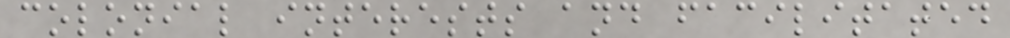colonial interests and facilitated
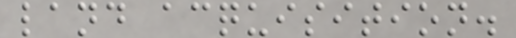land acquisition.
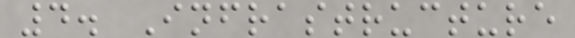4. Infrastructure
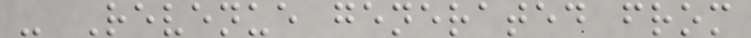- Revenue generated from
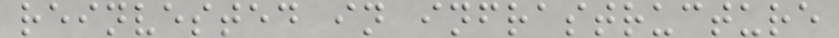reinvested in infrastructure
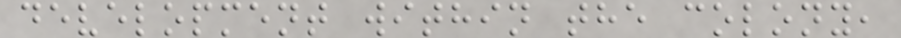development within the colony,
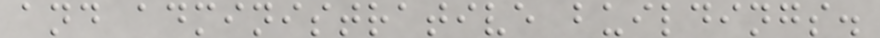and administrative buildings.
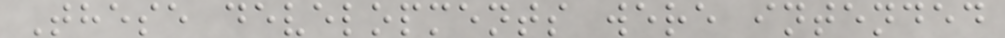These developments were intended
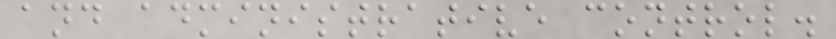and administrative control.
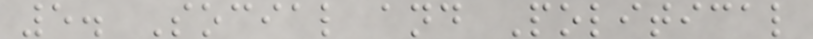5. Social and Political
